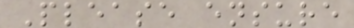Please ensure
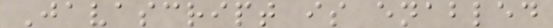Javascript is enabled
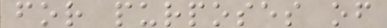for purposes of
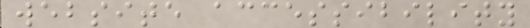website accessibility
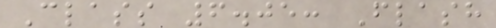Class 6.05: Flash
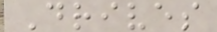Drives
